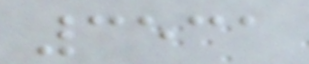3531
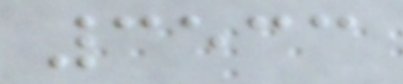3533
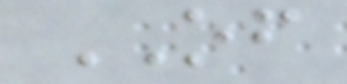OF
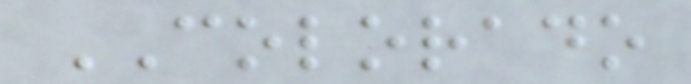COLORADO
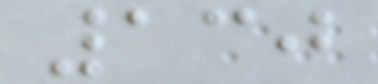130
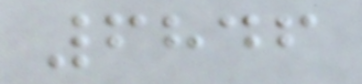6846
